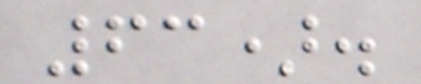63).
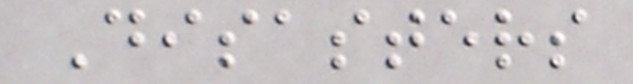Disasters
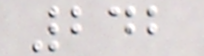242
